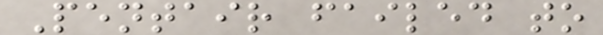Pentair failed to
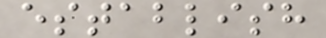establish
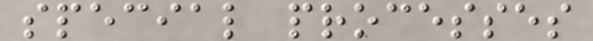special processes
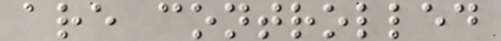are controlled
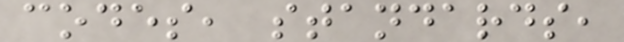codes, standards,
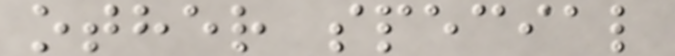other special
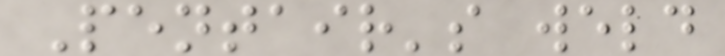Pentair's weld
